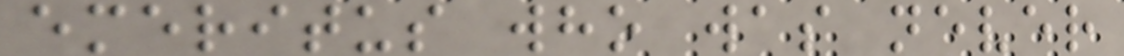emeritus who was never
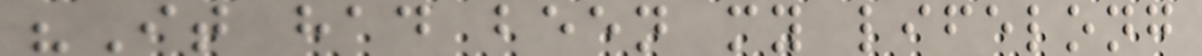"It had been my lifelong
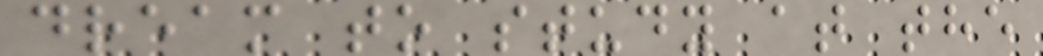dream to study at the
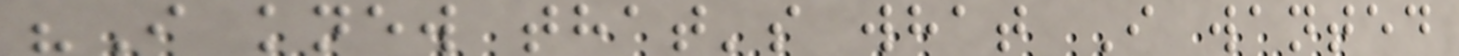"I knew that's what I wanted
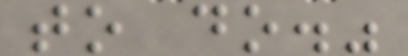to do."
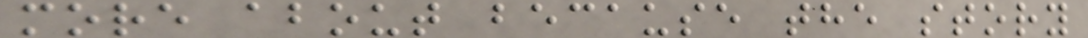more about because the story
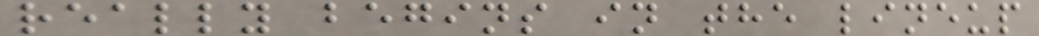really begins in the lineup
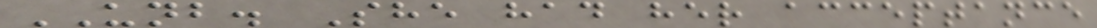UNB. She had her acceptance
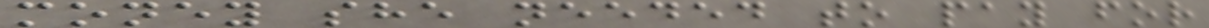money she needed to pay for
